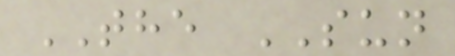THE SUN
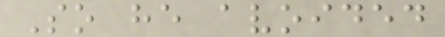So he avoided
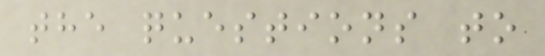the questions to
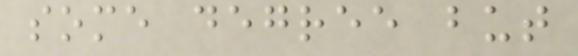some degree but
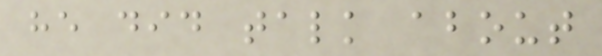he did talk about
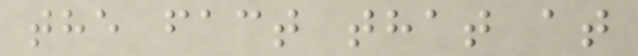the fact that at
